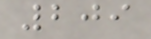209
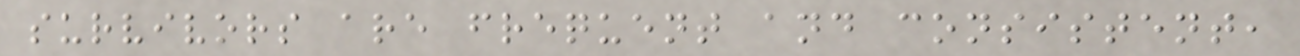survivors are frequent and consistent,
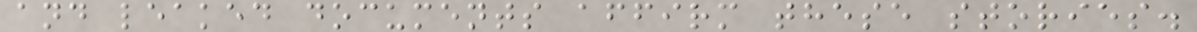and leaked documents affirm these stories.
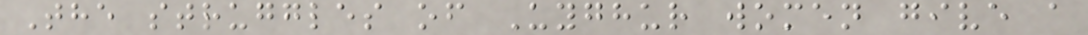The struggles of Uyghur women give a
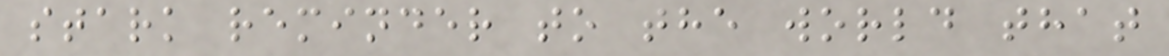stark reminder to the world that
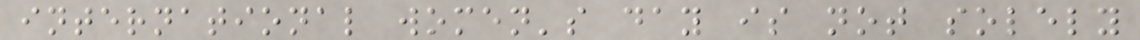international women's day is not solely
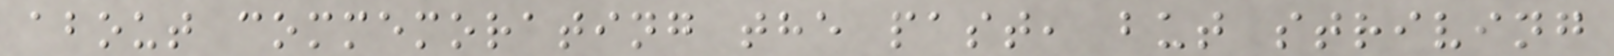about commemorating the past, but striving
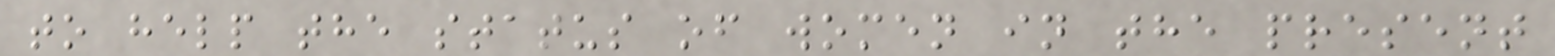to help the status of women in the present
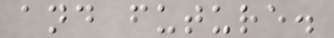and future.
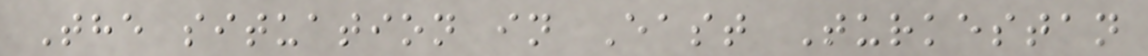The situation in East Turkestan
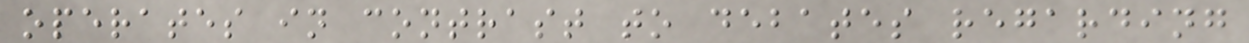operates in contrast to debates regarding
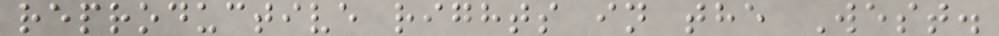reproductive rights in the West.
